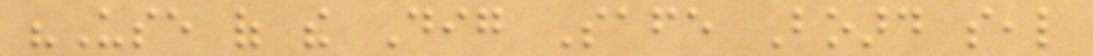"Use of the Dig Safe Board seal
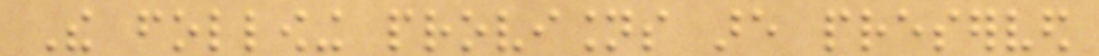The following provisions are preserved
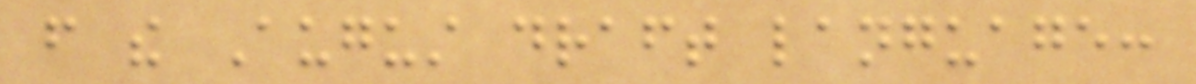from the August draft language:
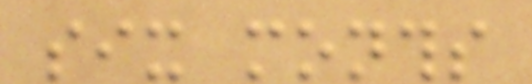six months
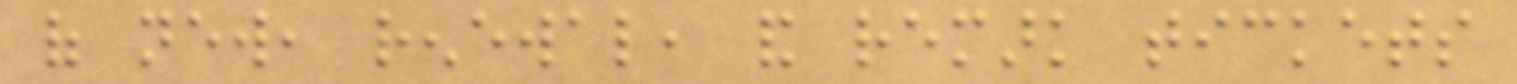of new, renewal, and remark tickets
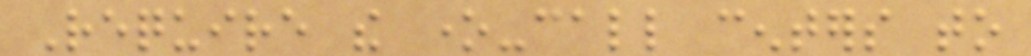Require the one-call centers to
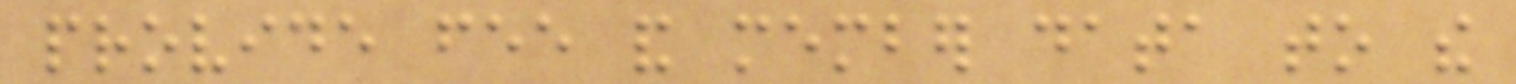provide fee and member data to the
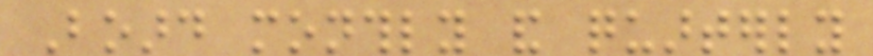Board monthly and quarterly
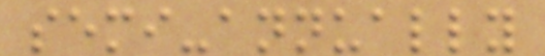semi-annually
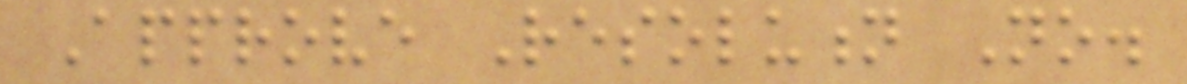Approve Resolution No.
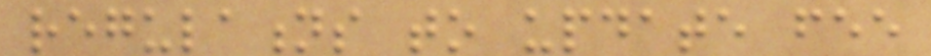regulations to update fee
